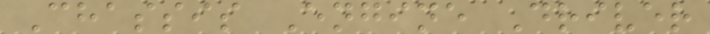Chassis Engine Driver
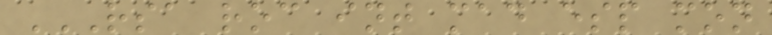RSA ROC INT MAD ESP MON
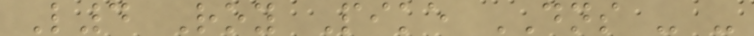L4 Roy Pike DNS - -
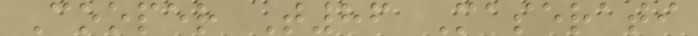Cooper T86 Maserati
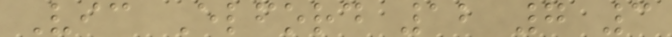Vic Elford 12 7 3
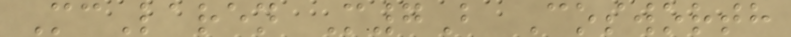McLaren M7B Cosworth
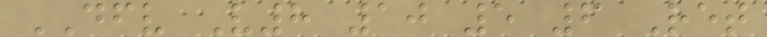DFV V8 10 5 6 Ret
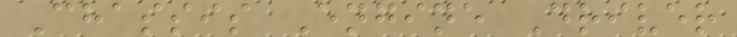Chassis Engine Driver
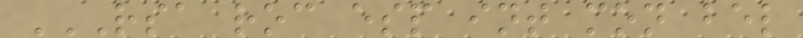RSA ROC ESP INT MON BEL
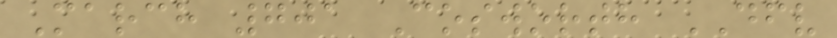March 701 Cosworth DFV
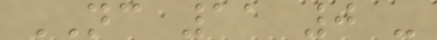NC 11 0 -
